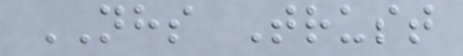NHS Trust
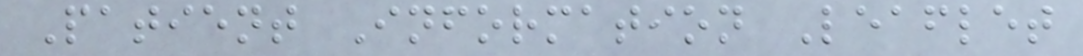Patient Information Leaflet
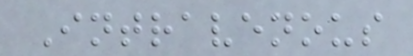Intravenous
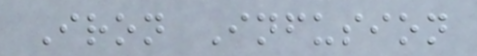Iron Infusion
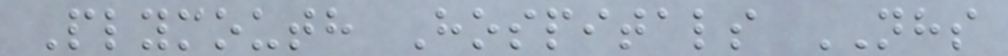Plymouth Hospitals NHS
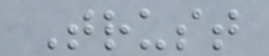Trust
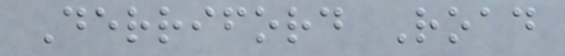Derriford Road
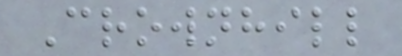Crownhill
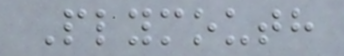Plymouth
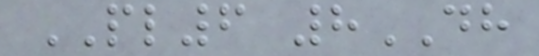PL6 8DH
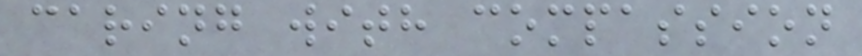caring with compassion
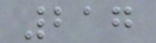217
